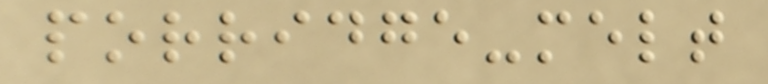porridge-melt
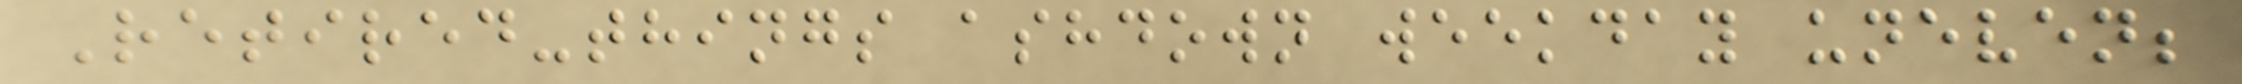Retired-things ashdown weekday uneven;
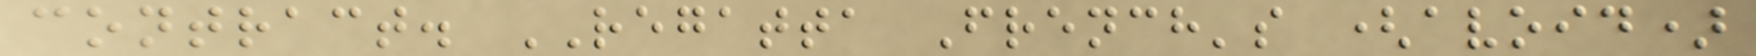contract. REGATTA French's (avoid)
